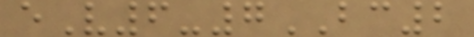eV6-7BC2
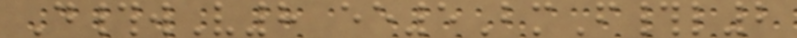D#wV8 ee5BmF#l2
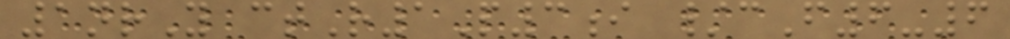1nrY ctR1P3i /cF6-6
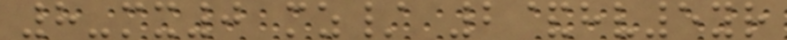8-mx0 mz/ 2&hv5yr
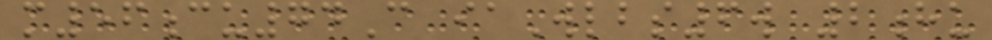m56cu74C iaWlbs6w 2hu
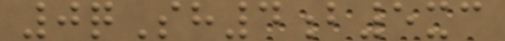0qSh4b5xc
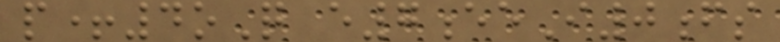p+4oQ e7eeI0fs
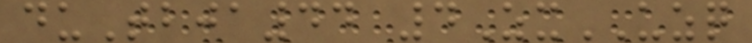duTbja44 4ZxUZQ
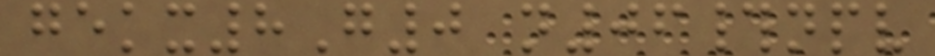gekx8G0 n06#npv
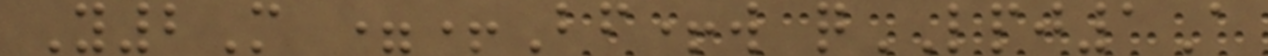Y2M =+Bf+w qLPJ1A
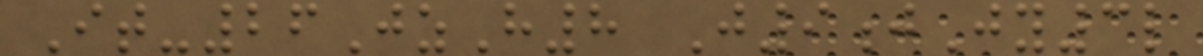It-26JzH8 J9jJy3l
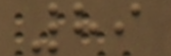89
